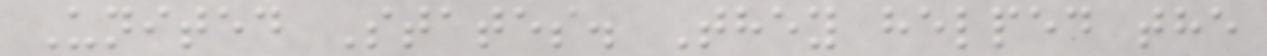United States. They helped the
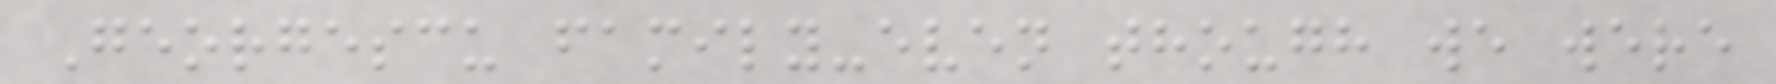Georgescu family-even though we were
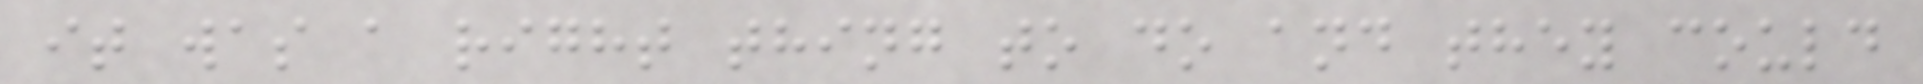it was a right thing to do and they could
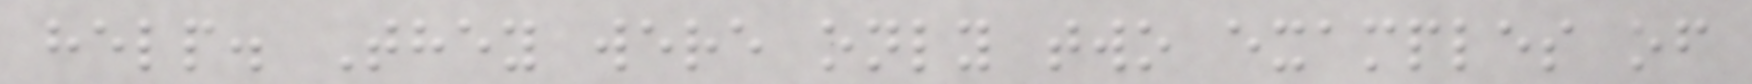help. They were only two examples of
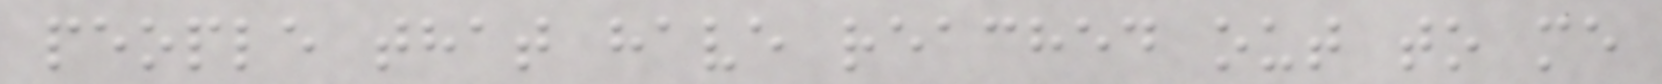people that have reached out to me
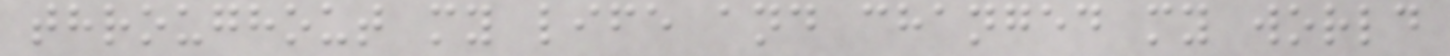throughout my life and changed my world
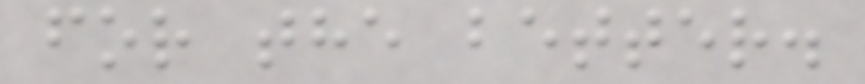for the better.
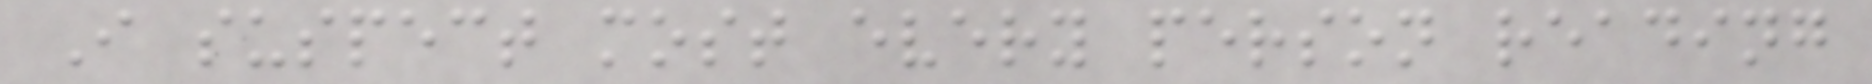I suspect most every person reading
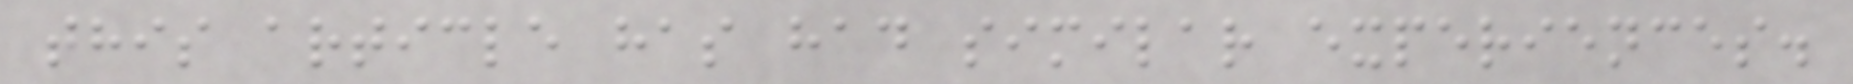this article has had similar experiences.
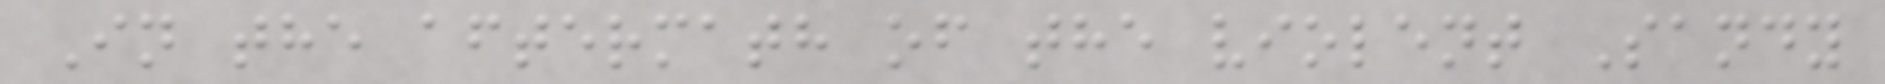In the aftermath of the violent Sandy
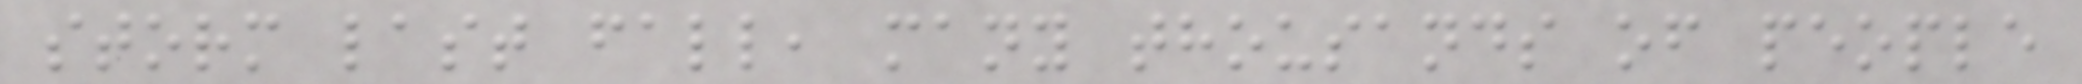storm last fall, many thousands of people
